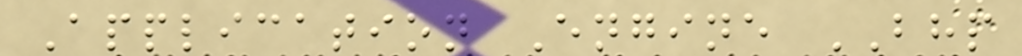Application Engine BHP
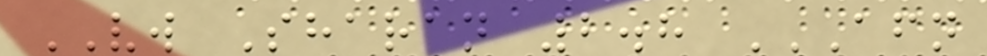VW Sharan 2.8 AFN
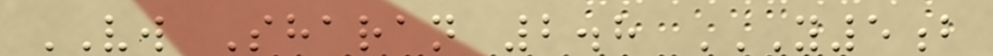VW Sharan 2.8 Y5B
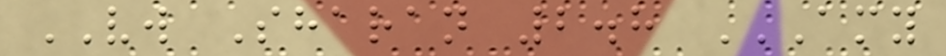VW Sharan 2.8 AMY
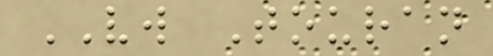VW Touran
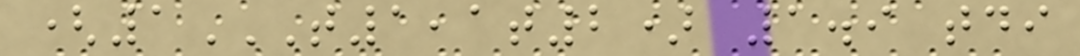(1T1,1T2) 1.9 TDI
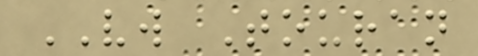VW Touran
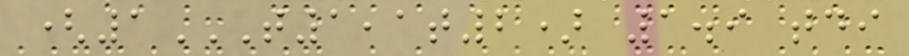(1T1,1T2) 1.9 TDI
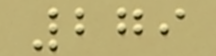279
